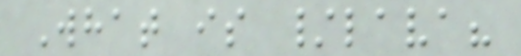What is /lava?
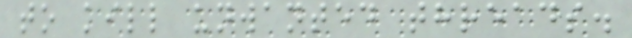to kill unwanted threads.
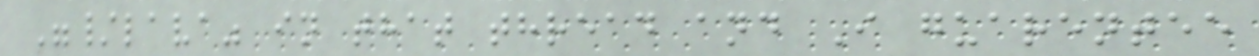"/lava" in that thread and I guarentee
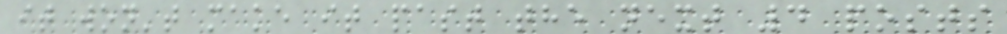it won't make it past the next 4 posts
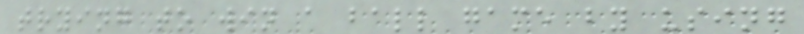trying to win a ball game by using
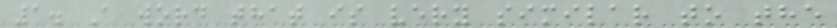1. A word that is very similar to the
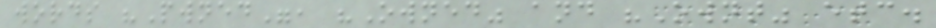words "Pwned", "Owned" and "Ownt" etc.
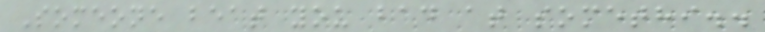Someone beat you bad at somethi..
